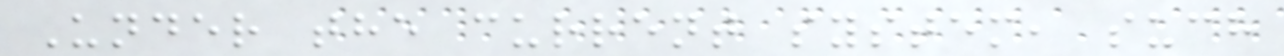Under the current system, such
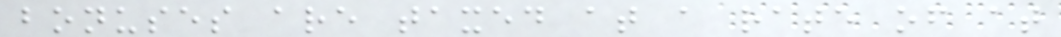bonuses are taxed at a rate of at
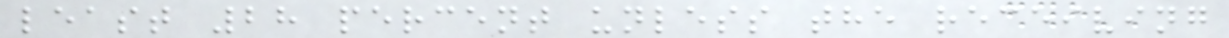least 28 percent unless the receiving
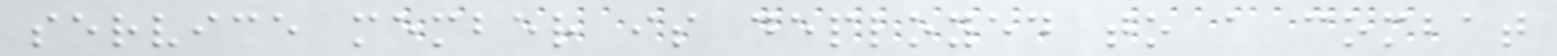service member is deployed to a combat
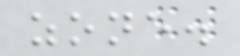zone.
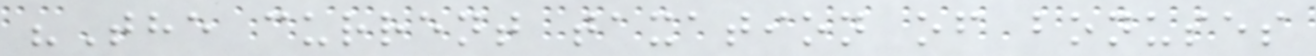"The current taxation of bonuses
